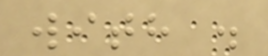with .
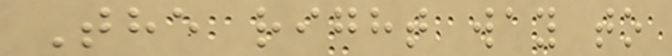The right way to
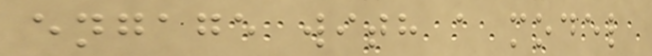engage with a model
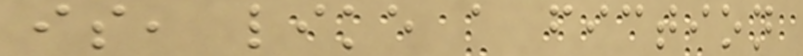is, like a fiction
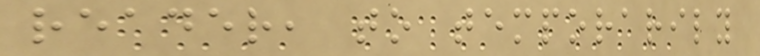reader, to temporarily
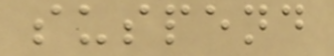suspend
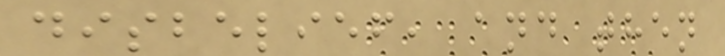disbelief, and then
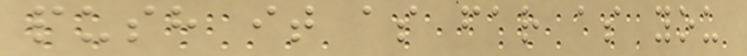push it as far as you
